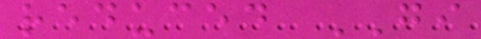reduced GI
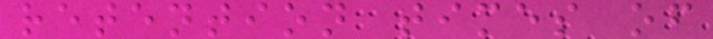retention times of
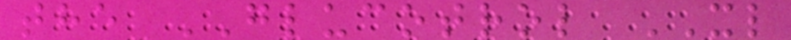the GLUCOTROL XL
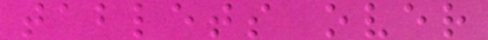tablets over
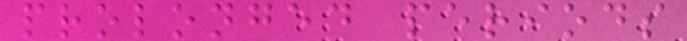prolonged periods
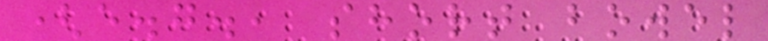(e.g., short bowel
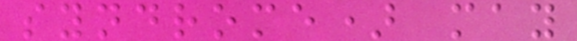syndrome) may
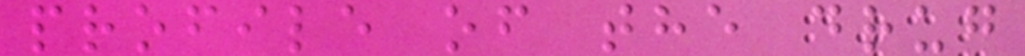profile of the drug
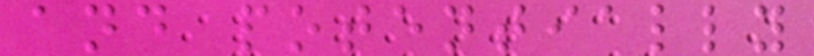and potentially
